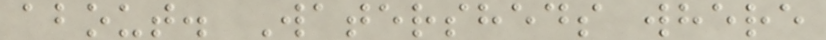about. Watersheds where
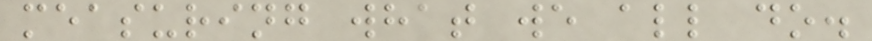measuring what we all do.
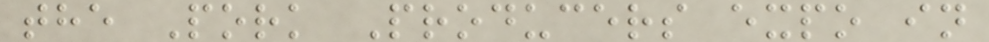the Pork Producers expo in
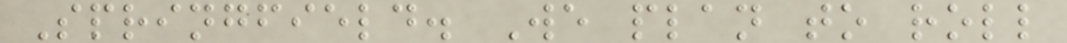Springfield. We plan to roll
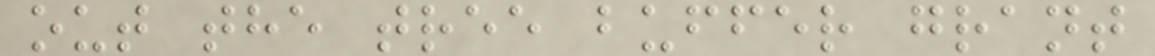out the tree buffer grant
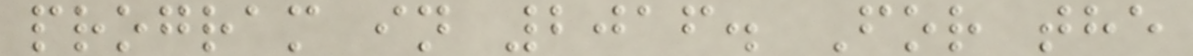program in 2016. For the
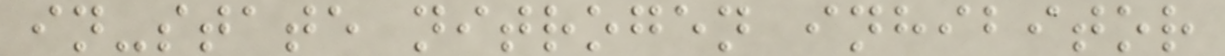in-state nitrogen inhibitor
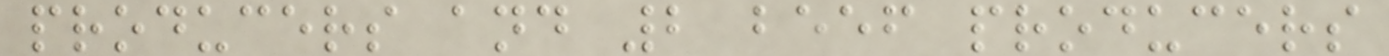producers and 2 beef producers
